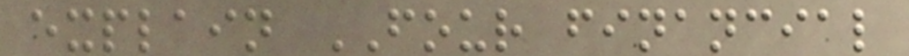explain FOUR financial
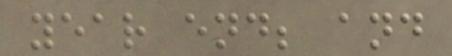year end; and
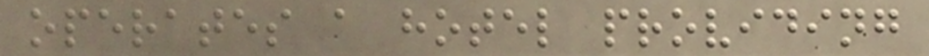operates a hotel providing
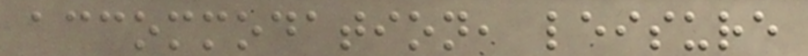accommodation, leisure
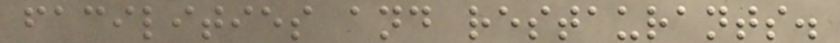facilities and restaurants.
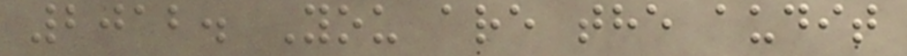2012. You are the audit
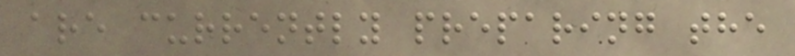are currently preparing the
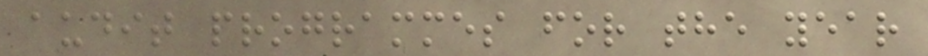audit programmes for the year
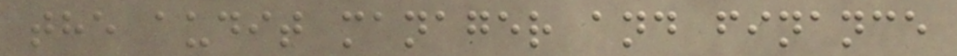the audit manager and finance
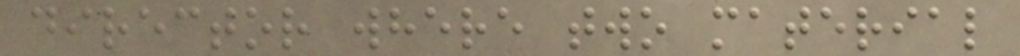director where two material
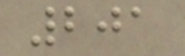201
